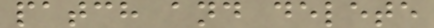patch and delete
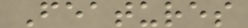Features
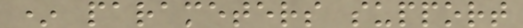* parameters support
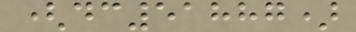(dc51887)
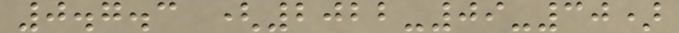0.7.3 (2022-09-30)
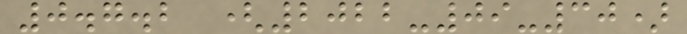0.7.2 (2022-09-30)
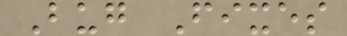Bug Fixes
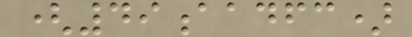(49aadfc)
